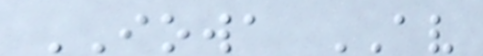IOWA AV
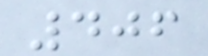406
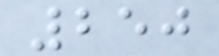250
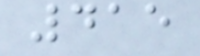415
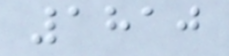1810
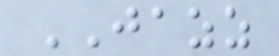JAZZ
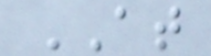AT
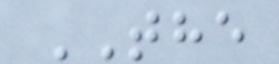THE
